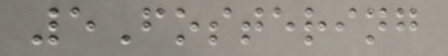5Fostering
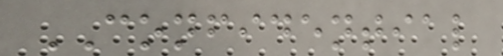CONFIDENTIAL
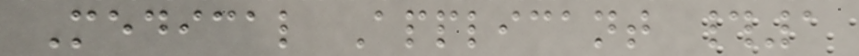Medical Applicant #1
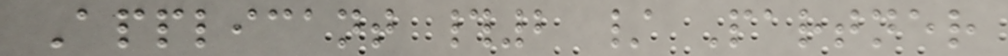Applicant #2 / Partner
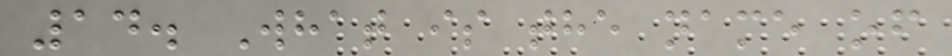14. What is the name of
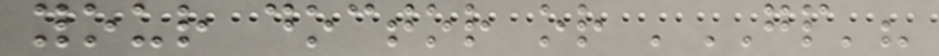your doctor or 'GP'?
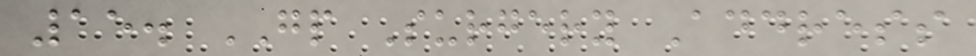15. GP Surgery Address
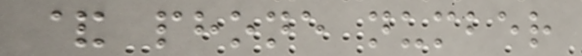& phone number
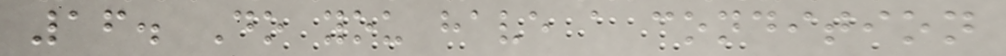16. Do you have a condition
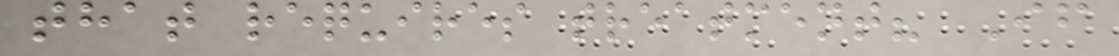that requires treatment? If
